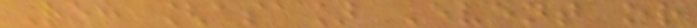Re: [asa] Event or
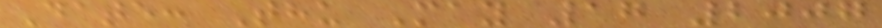Date: Thu May 17 2007
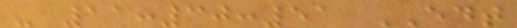- 11:30:51 EDT
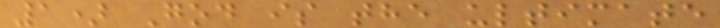1) God is the ultimate
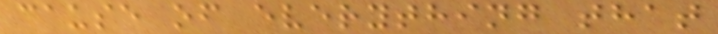cause of everything that
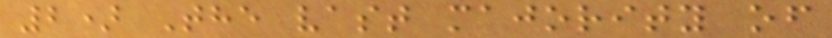2) The vast majority of
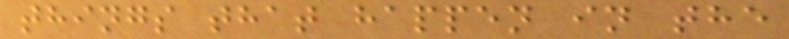things that happen in the
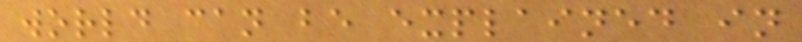world can be explained in
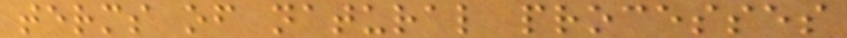terms of natural processes
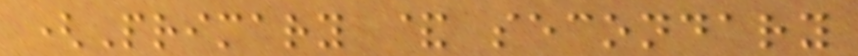(Primary & secondary
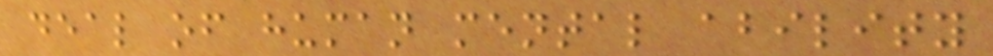deal of human mental ability
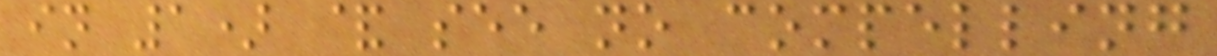in 1) & see no compelling
